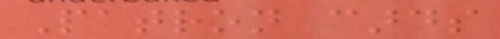Patron cards
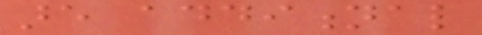are additional
